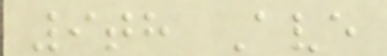9th Ave
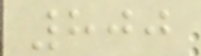800
